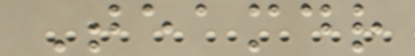Teamdr
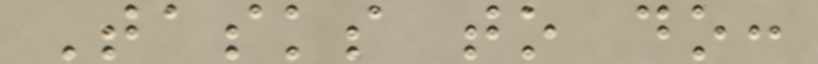Tasks to do:
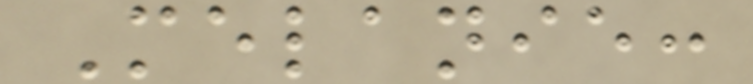Melanie:
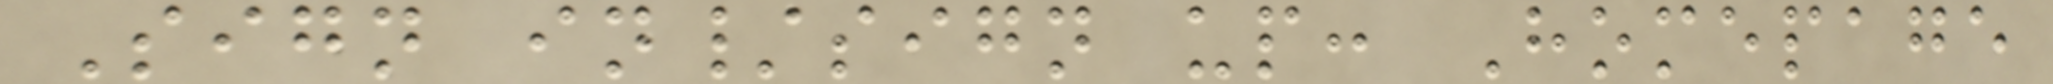Sign in/sign up: Homepage
